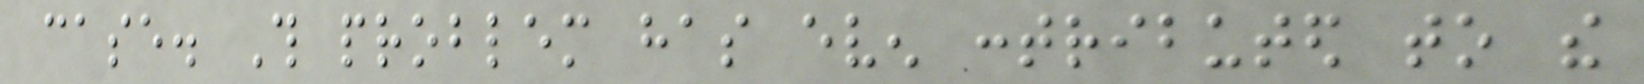case. This problem has even contributed to the
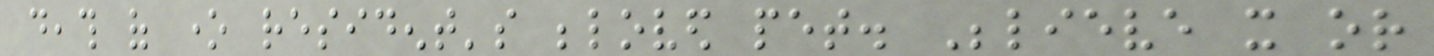death of one resident's beloved pet. Believe it or
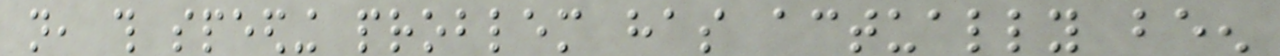not, this speeding problem has actually been
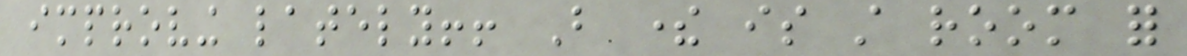improving lately!! But there is still room for
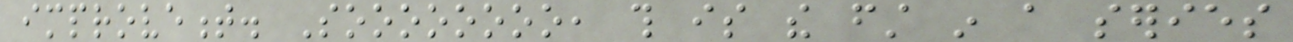improvement. Soooooooo, this is the first in a series
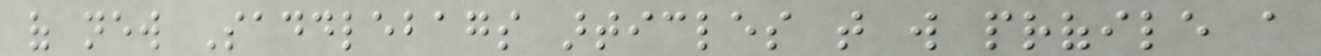of new Saddlebags articles that will profile a
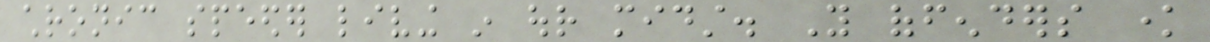chronic speeder living in our midst. You offenders know
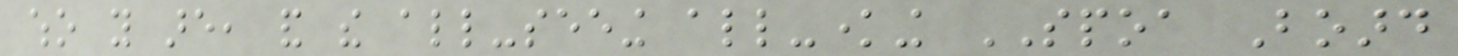who you are, and the all-seeing all-knowing SPOA Board
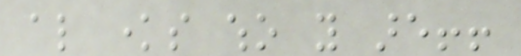also knows who you are!!
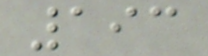193
